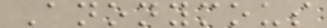Anonymous
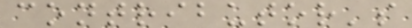contributor's
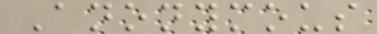Anonymous
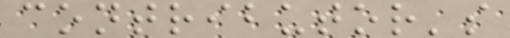contributor's
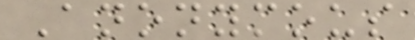Anonymous
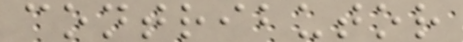contributor
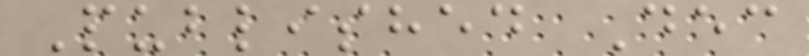Published Dec
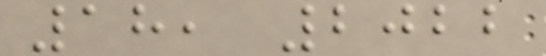18, 2022
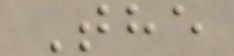The
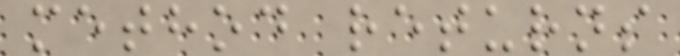method returns
